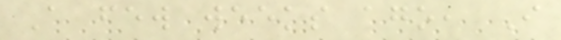A few weeks ago, I
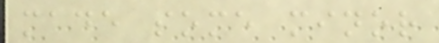made some minor
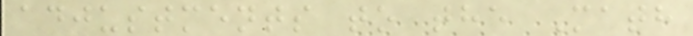adjustments to the Math
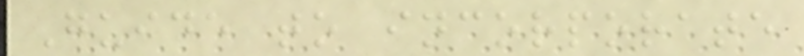Guide to incorporate
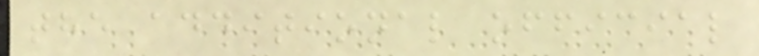the additional official
